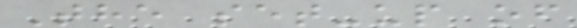The set-up of
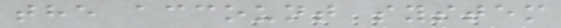the account system
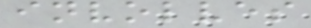involves
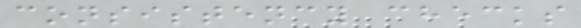consistency checks
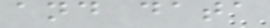and data
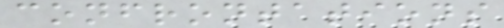confrontations
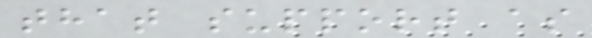that support as
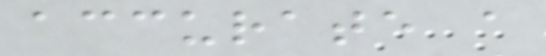accurate a
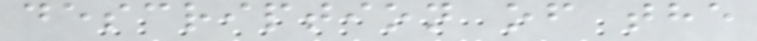description of the
